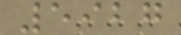5927
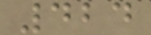424
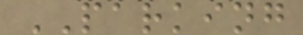PARKING
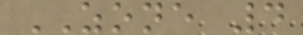ZONE 4
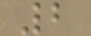2
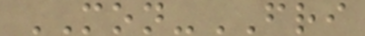MON-FRI
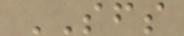SFS
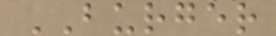BURGER
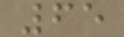65
